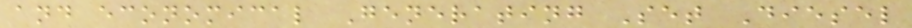and economical Generating Set Diesel
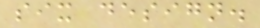six design.
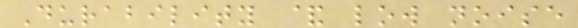Durability & low noise
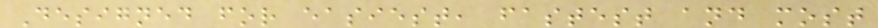Designed for easiest, fastest and most
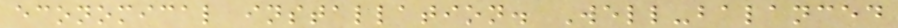economical installation. Well-balanced
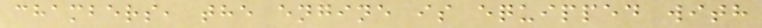chambers, the engine is equipped with
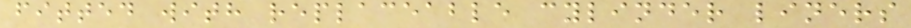fitted with replaceable cylinder liners
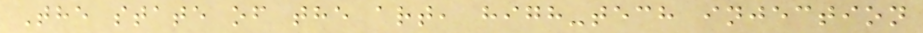The state of the art, high-tech injection
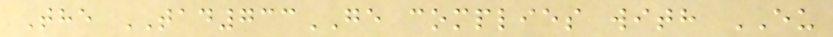The TAD733GE complies with EU
